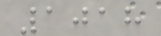1018
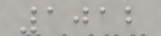1012
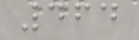464
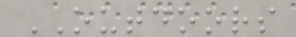OUTDOORS
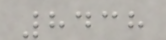8438
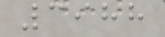3988
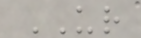UR
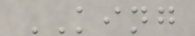KING
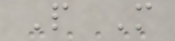P M
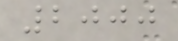2000
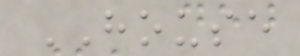HOUSE
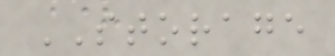STORAGE
